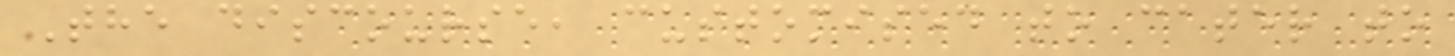The discourse, customised to cater to
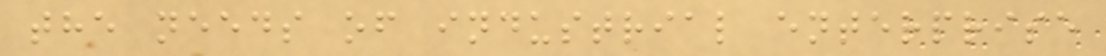the needs of industrial enterprise
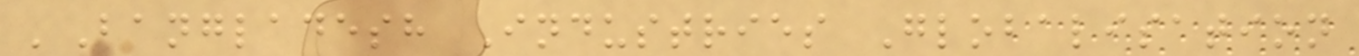'Bangladesh Industries Globalisation
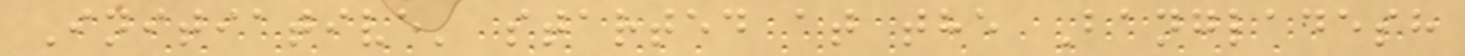Initiative' started at the Bangladesh
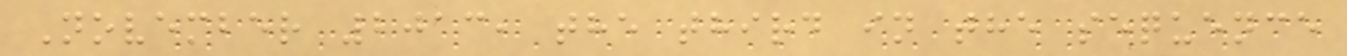November 2013, the third in the sequence
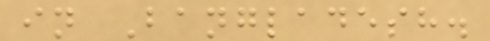in Bangladesh.
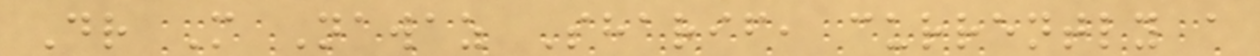Dr M Nawaz Sharif, currently a
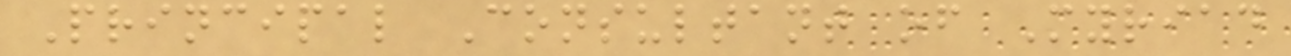Principal Consultant of Myriad
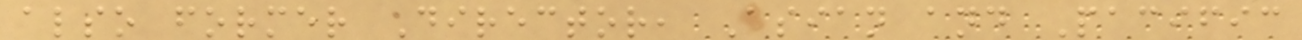also former Director, Asian and Pacific
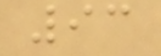93
